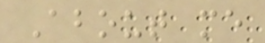About me
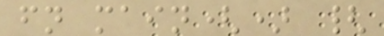fn main() {
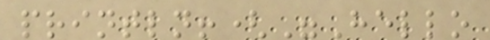println!("Hello
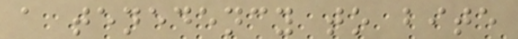a tenedency to bite
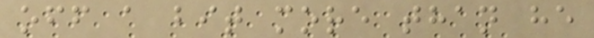off a bit more than he
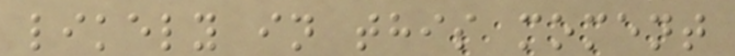likely in this moment
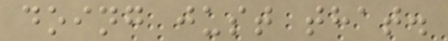doing just that.
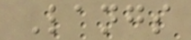Langs
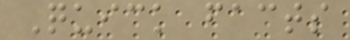Quick facts
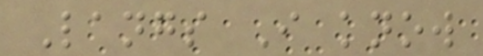Langs I know
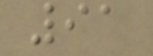91
